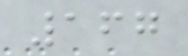167
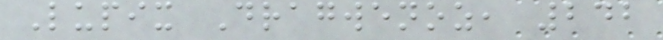Lupix Dragwenoz, 242
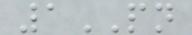1PN
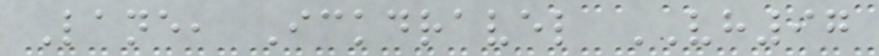Lane, Ickdravel VH97
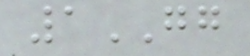1GG
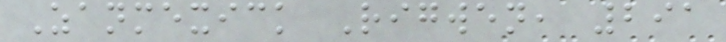Zanmexick Rigwen, 291
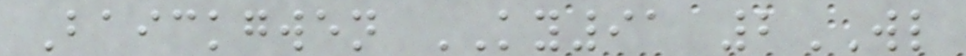Baickgwen KY91 2WL
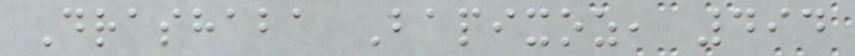Drashaba Bapixoz, 494
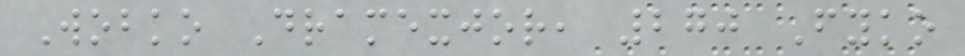Wobko Dramexjor, 270 Fyko
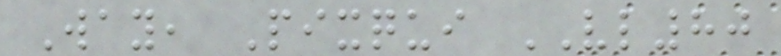Way, Pixqui VL80
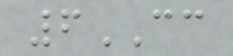6CC
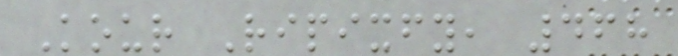Kour Ripixfy, 468
